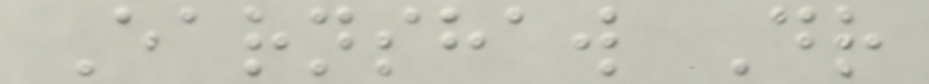Earnshaw Dr
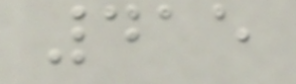415
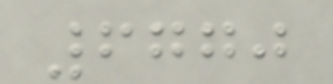6770
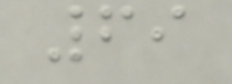69
